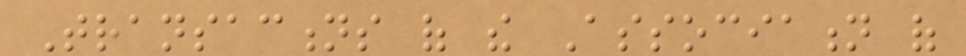Transactions of the Association of
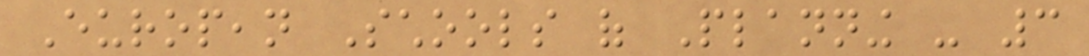European Schools of Planning - 3
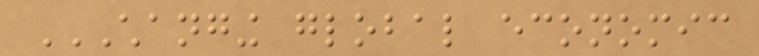CHANGING GLOBAL ECONOMIC
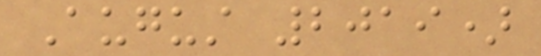August 2019)
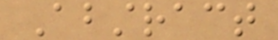Abstract
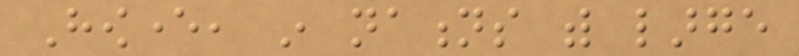However, in nations with large
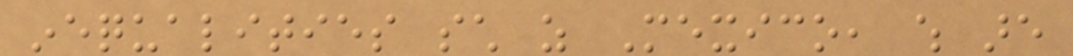inequalities such as Mexico, which are
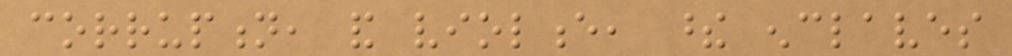corruption, and violence, these enclaves
